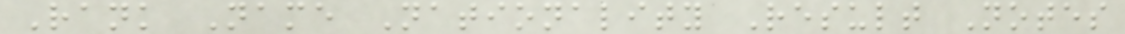Rank Name Nationality Result Notes
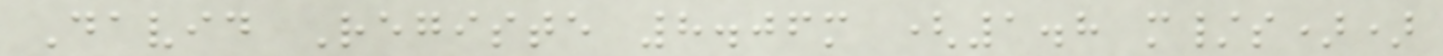David Registe 8.06m (1.8 m/s))
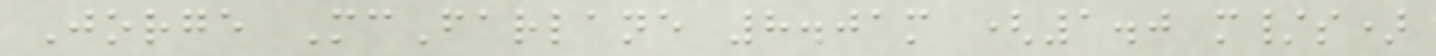Jorge McFarlane 8.01m (1.0 m/s)
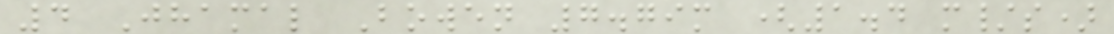4 Jhamal Bowen 7.79m (1.4 m/s)
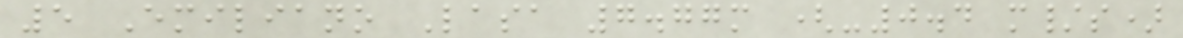5 Emiliano Lasa 7.77m (-0.4 m/s)
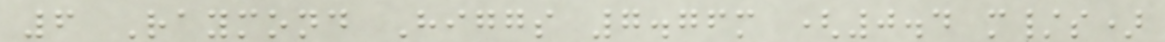6 Raymond Higgs 7.76m (0.4 m/s)
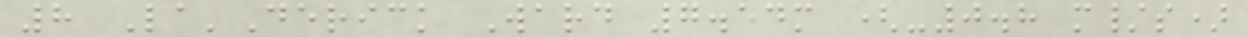8 La'Derick Ward 7.54m (-0.8 m/s)
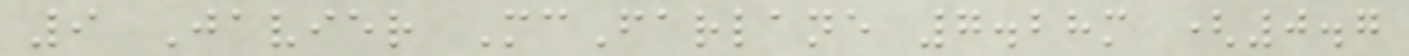9 Javier McFarlane 7.28m (0.7
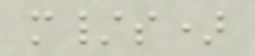m/s)
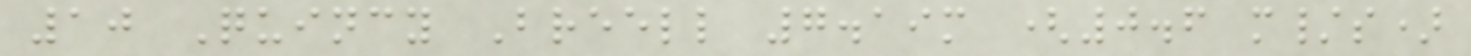10 Quincy Breell 7.19m (0.6 m/s)
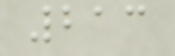213
